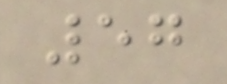57
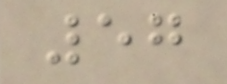57
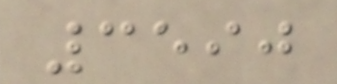3590
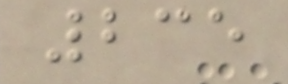235
